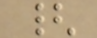{
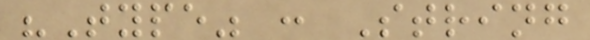"Type" : String
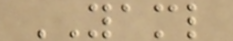YAML
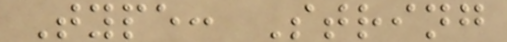Type: String
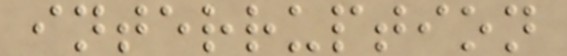interruption
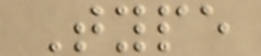Type
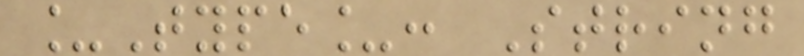_Type_: String
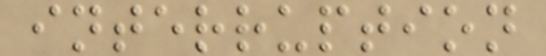interruption
